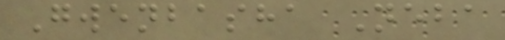Gwenbasha Neba
